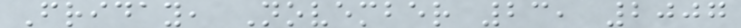Friday, November 23, 2007
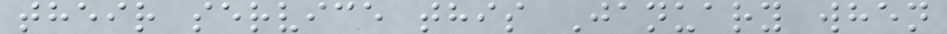their service this January when
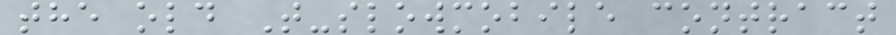the old T-slowmobile contract
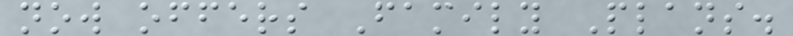now offers Family Plans.
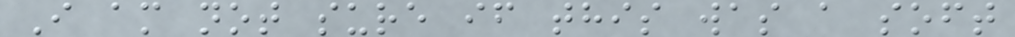I am not sure if this was a soft
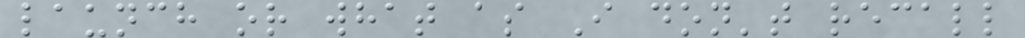launch or what as I don't recall
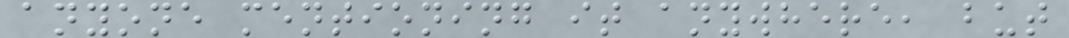anyone mentioning it anywhere, but
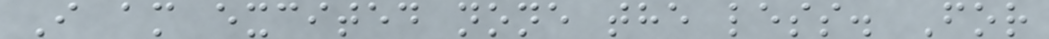I am excited none the less. For
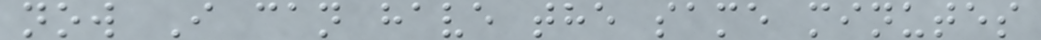now I can have the same minutes
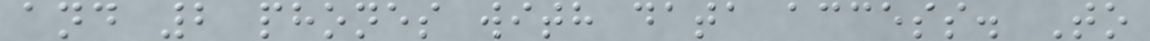and 2 phones with data access. To
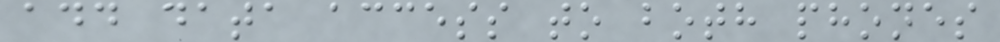add data access to both phones
